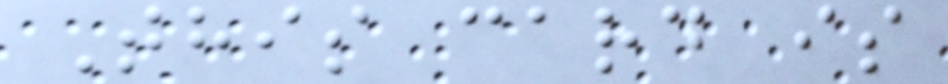This card is
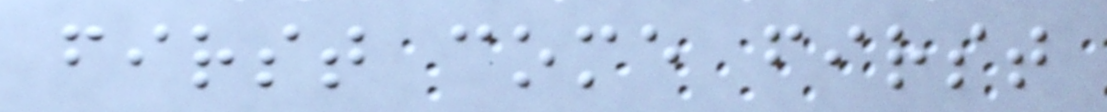first come first
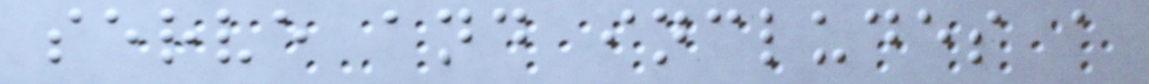serve and includes a
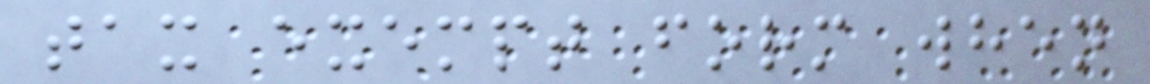tax exempt form when
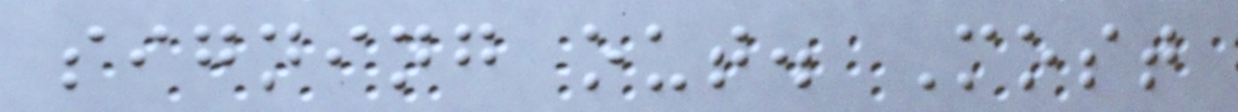signing out. Most
